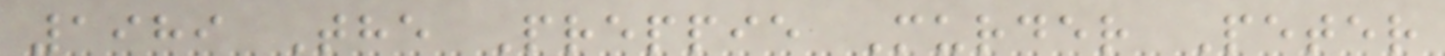1989 The Preppie Murder Peter
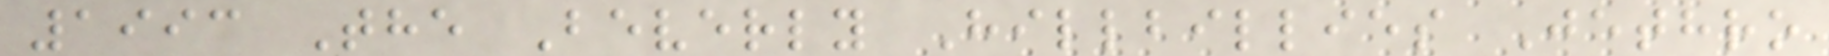1993 The Beverly Hillbillies Jethro
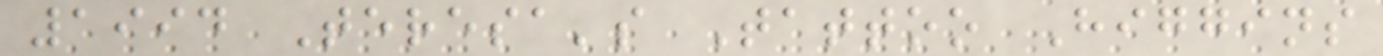1994 Teresa's Tattoo Higgins
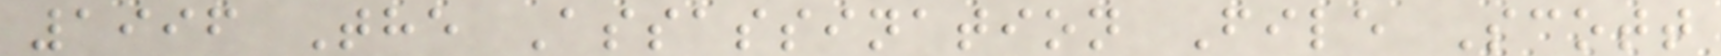1996 The Assassination File Scott
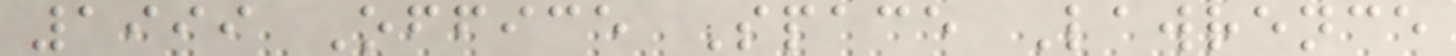1999 Office Space Lawrence
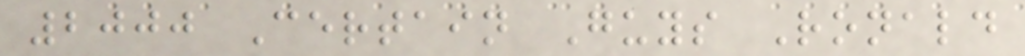2000 Certain Guys Ronald
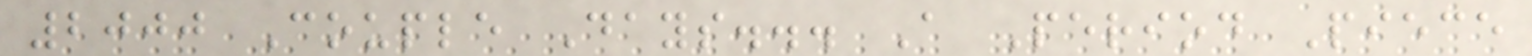2000 Couple Days... A Period Piece
